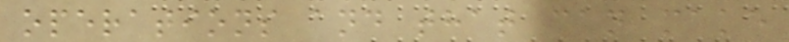operations and that can make
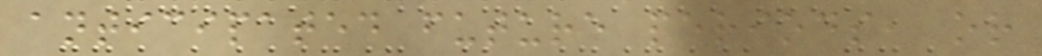anticipated future periods, or
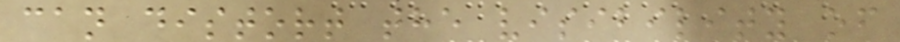can distort the visibility of
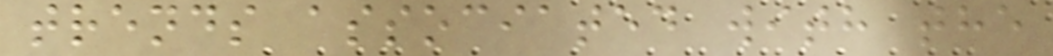trends associated with the
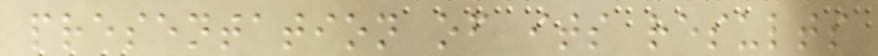presentation of its results
